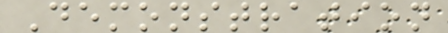Demonstration
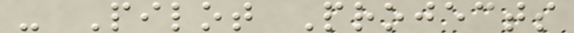- Pilot Projects
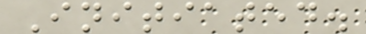Initiated.
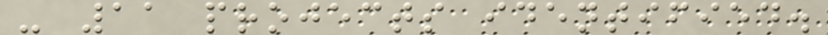- 11 projects identified.
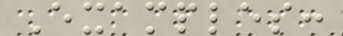Examples:
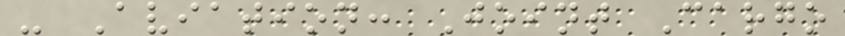- Aviation: Joint Cargo
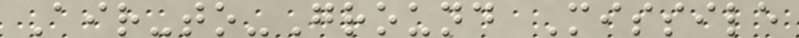Air-to-Ground Missile
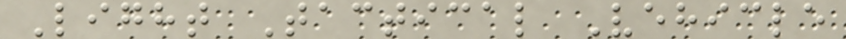Light Tactical Vehicle
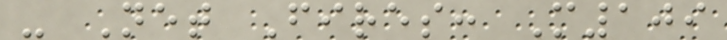- Net Fires: M109
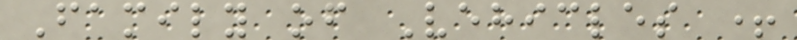Family of Vehicles +
